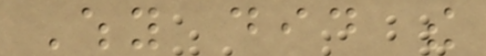Why did the
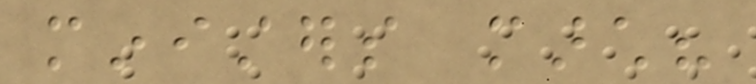ministers march?
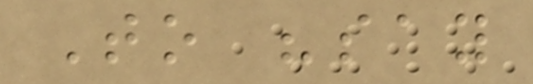To "say
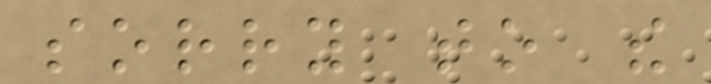sorry to the
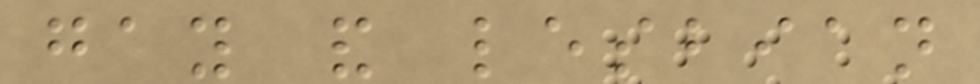gay and lesbian
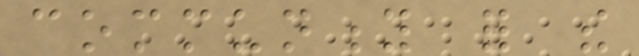community for the
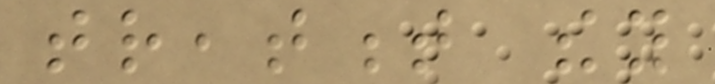treatment they
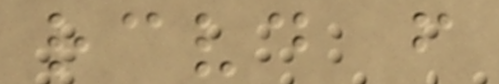received from
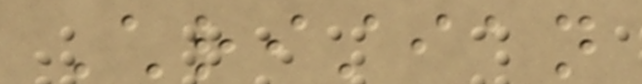Christian
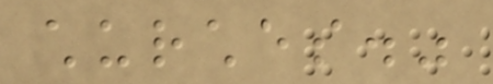churches."
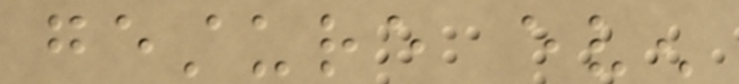gesture even
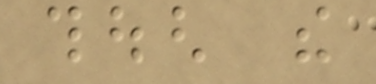though the
